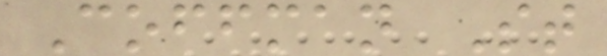Coffman St
